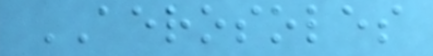AEROSOLES
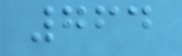764
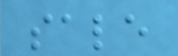sale
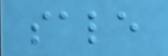sale
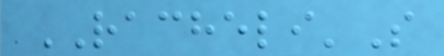RACHELI'S
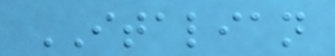ITALIAN
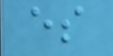es
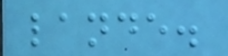lande.
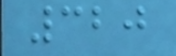320
